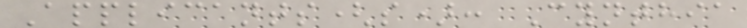Applicants(s): Cynthia
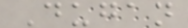Dugan
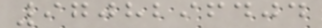9708296404
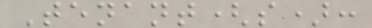Tenant(s):
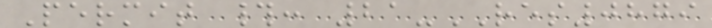Permit #: 21-RES0879
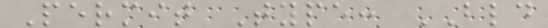Permit Type: BLD
